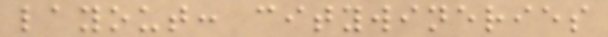layout: citywineries
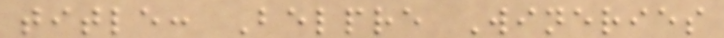title: Belpre Wineries
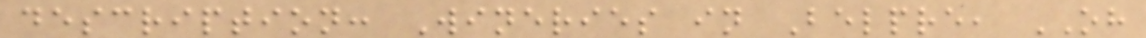description: Wineries in Belpre, OH
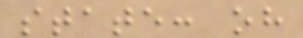state: oh
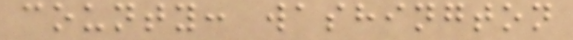county: washington
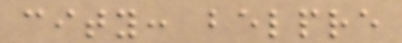city: belpre
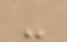-
